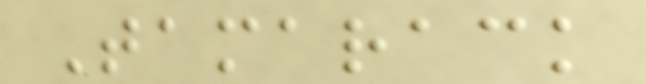Tamarack
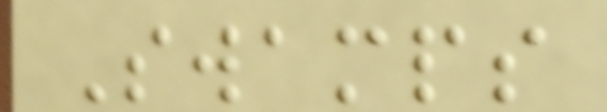Swamps
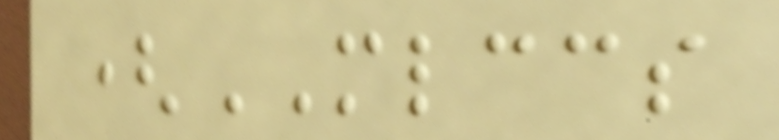(MLCCS
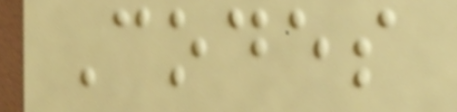Codes
